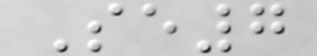Se7
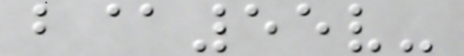b@55v-
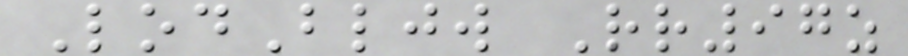LodBljw Rr97z
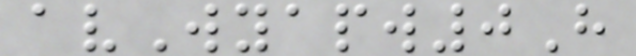avWyapw0H
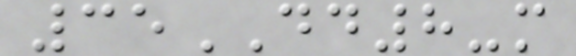35DD8-m
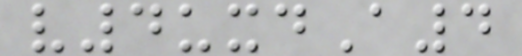v4uxdA4
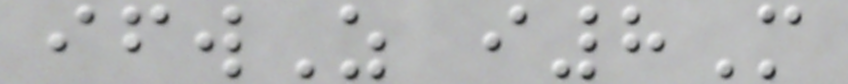ifwZ i8M
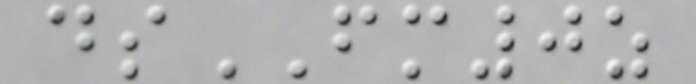dsFM0z
